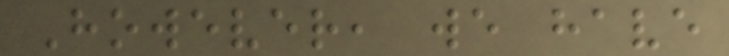However, we have
